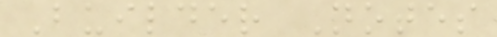Builder Notes
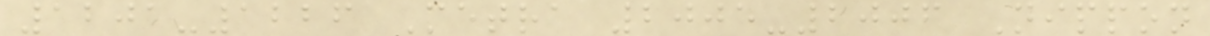1201-1226 Metra 2005-2006 Nippon
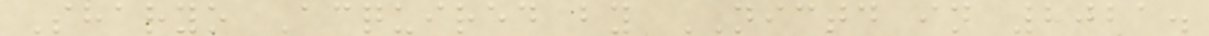Sharyo Acquired by NICTD in 2021.
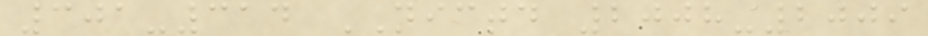301-314 NICTD 2008-2009
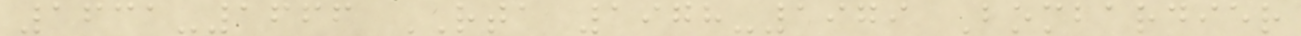1631-1666 RTA 1978-1979 Bombardier
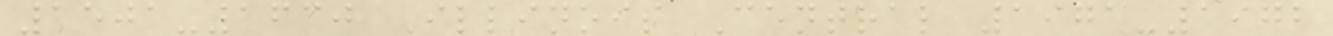1501-1630 Illinois Central 1971-1972
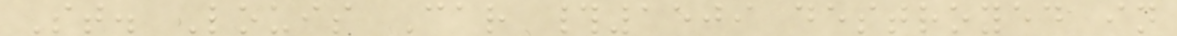St. Louis Car #1509 destroyed in
